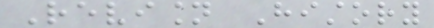Revision History
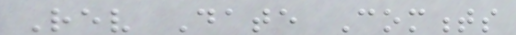Rev Date Comments
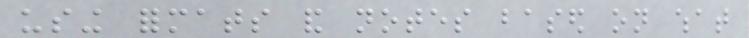using formats and notes based on what
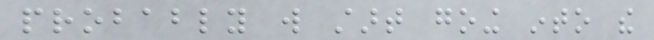probably will start going into the
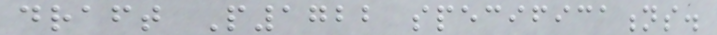draft P1722 specifications.
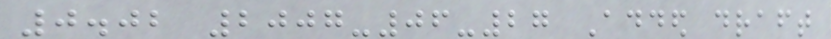0.02 2007-06-27 Added draft
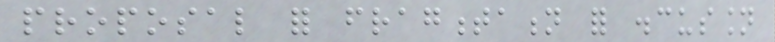proposal for fragmentation for discussion
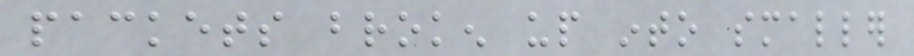packets broken up into smaller
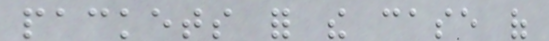packets for the case of
